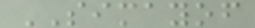SIMAYOF
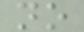no
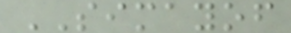SIMAYOF
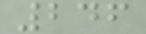246
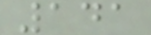141
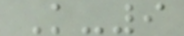K-9
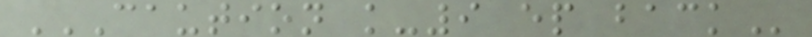CAUTION K-9 EP BACK
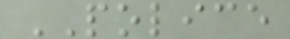POLICE
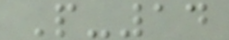P-14
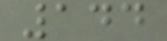144
